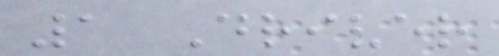1 Driver
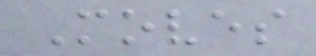Moves
